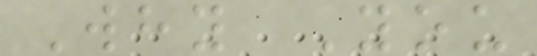Why You
